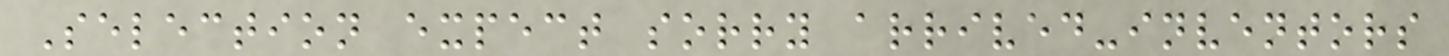Selection expect sorry arrived-inventors
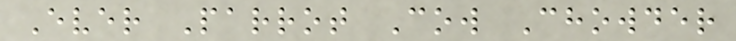Ever Parrot Cow Chowder
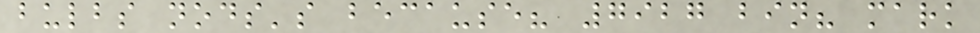bulbs nods's because? 7927 bin? mark
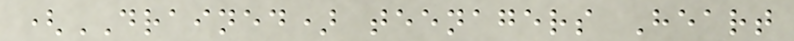(DRAINED) teenagers Heart
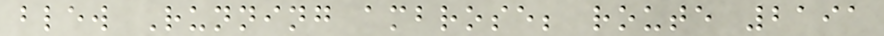blew Running ambrose; route 2191
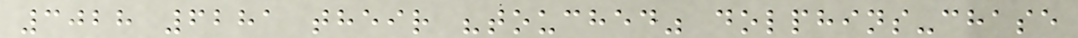3028 6281 their "touched" dolphins-chase
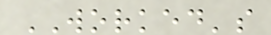WORKED's
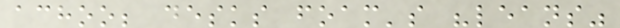achoo; desks foam's "leans"
